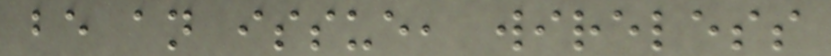be an issue, wireless
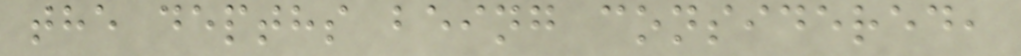the depths being considered,
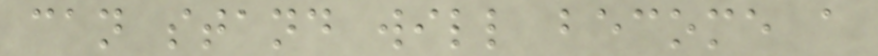can stand will become a
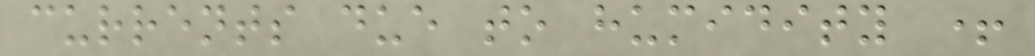currents due to humidity +
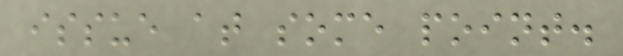issue at some point.
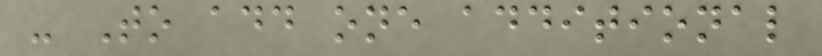- To add one additional
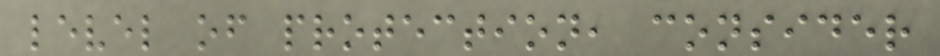level of protection, consider
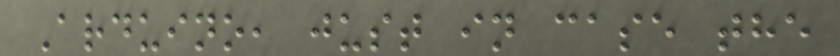Arduino, just in case the
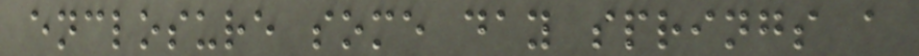enclosure some day springs a
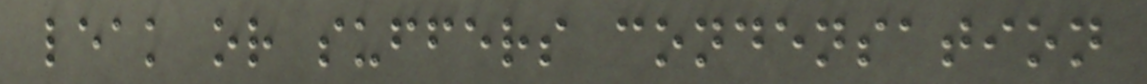leak or suffers condensation
